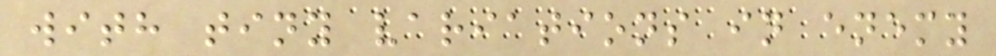with tiny variations in enemy
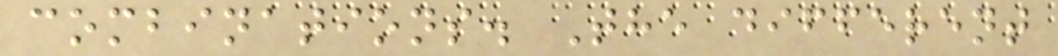combinations. The different
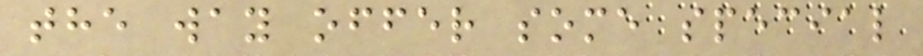the way offer some special
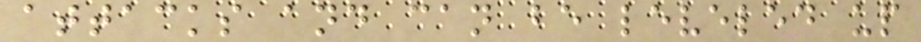attacks and can be leveled up
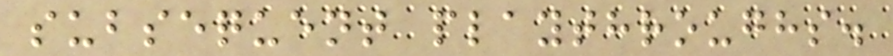subsequent playthroughs.
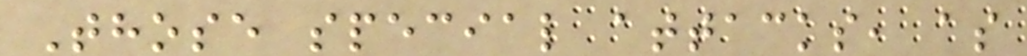Those special attacks, as
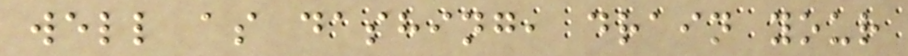well as dashing, drain your
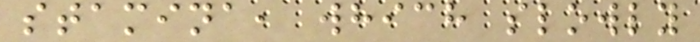stamina, which slowly
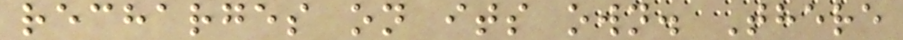recharges on its own. There
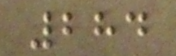284
